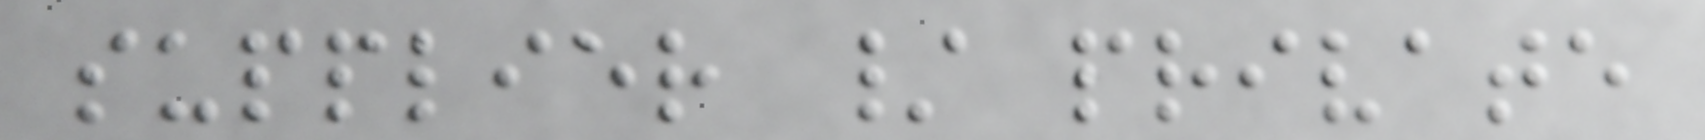supplier / private
